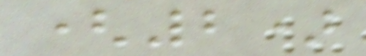(2)
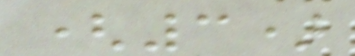(3)
